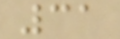31
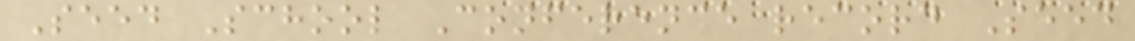Seed School Conference record Seed
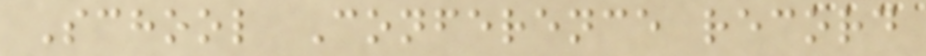School Conference record
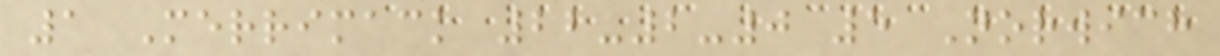1 Merrimack 22-2-0 5 Norwich
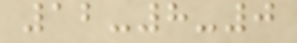12-8-0
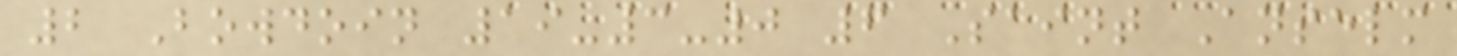2 Bowdoin 19-3-0 6 Saint Anselm
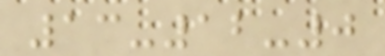13-12-0
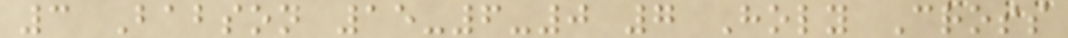3 Babson 15-6-0 7 Holy Cross
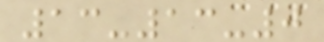13-13-0
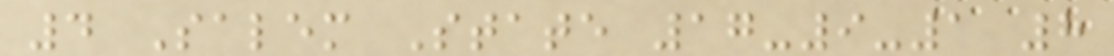4 Salem State 17-9-1 8
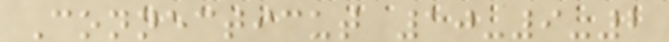Connecticut 10-9-2
